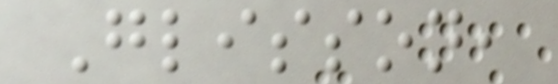Glisson,
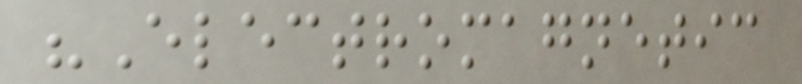"Electromagnetic
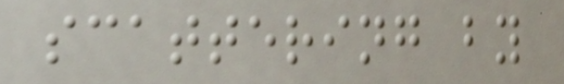scattering by
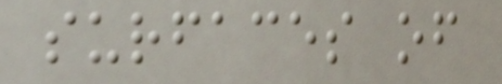surfaces of
